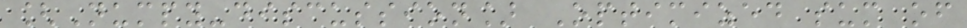[Numpy-discussion] Optimized sum of
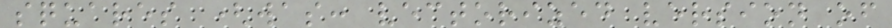squares (was: vectorized version of
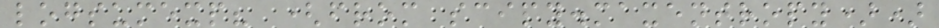logsumexp? (from scipy.maxentropy))
